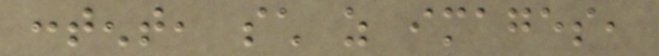content, such as images,
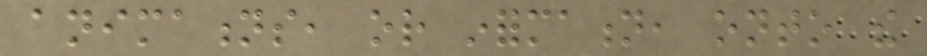animations, or information, onto the
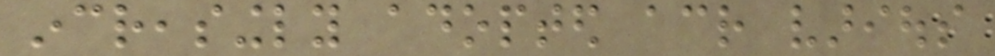increasingly adopted across various
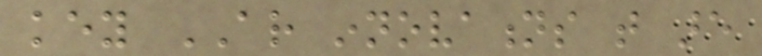key AR innovations that are
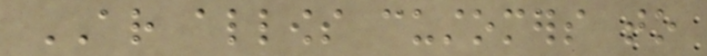AR allows customers to
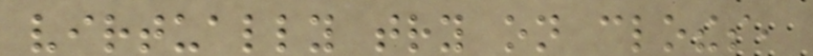virtually try on clothes,
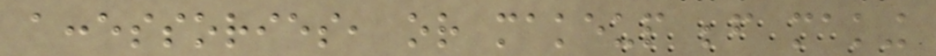accessories, or makeup before making
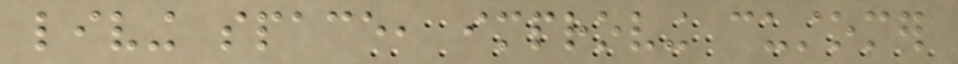living space, improving customer
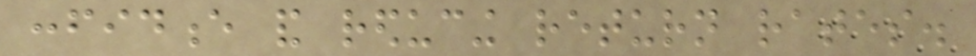confidence and reducing return rates.
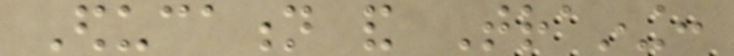Education and Training:
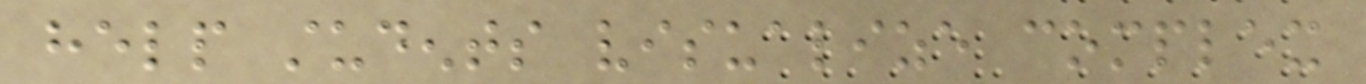help students visualize complex
